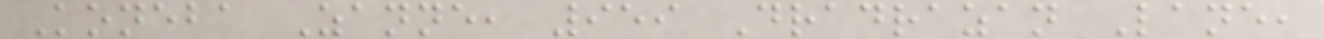Koneba Zanne, 959 Dradrazan Lane,
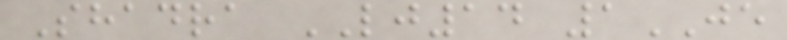Shadra LJ14 1JE
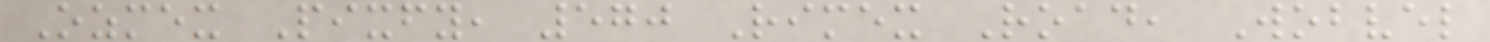Ozmex Pixfy, 570 Rimex Road, Wobvel
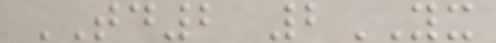TD2 2YX
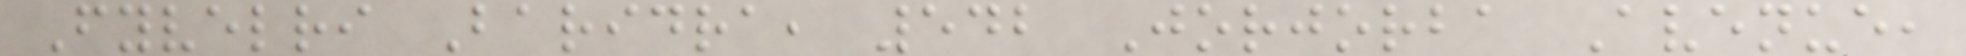Fyvelri Baridra, 542 Jorjorba Avenue,
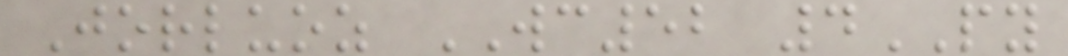Jorluoz WC52 4PY
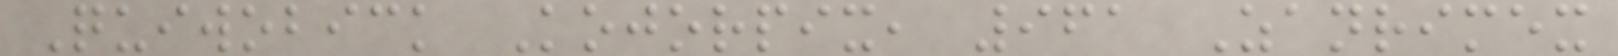Quiwobick Kojorpix, 961 Zanrimex
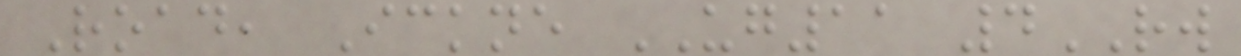Road, Ickne UG11 4RW
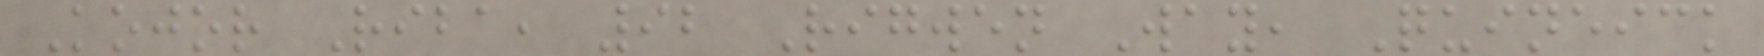Kojor Riba, 92 Rigwen Way, Quineick
